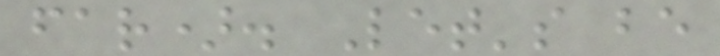far). Let's be
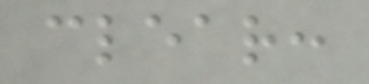clear:
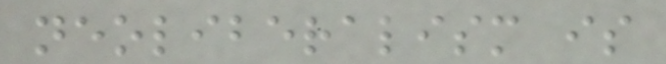neoliberalism is
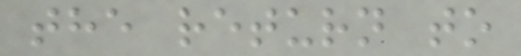the return to
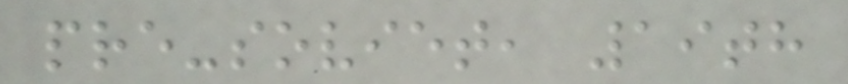pre-soviet, 19th
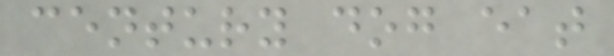century dog eat
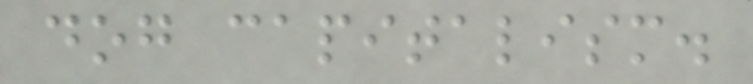dog capitalism.
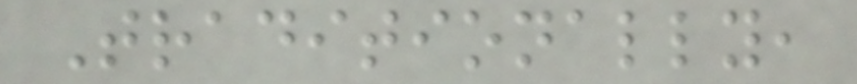Traditionally,
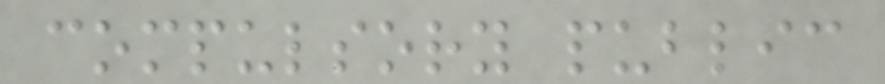compulsory public
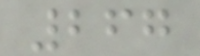267
